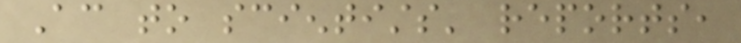According to scientists' reports,
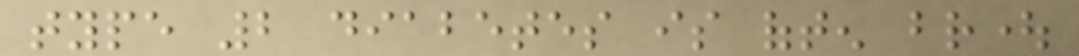type 2 diabetes is often brought
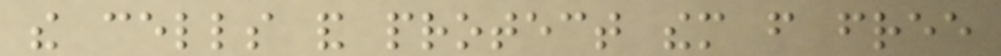the cells and protect them from free
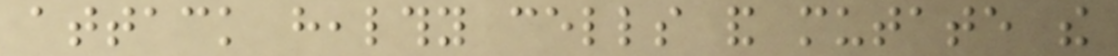attack healthy cells and mutate the
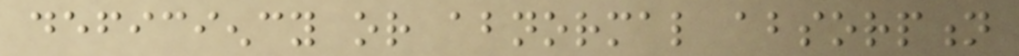deficiency or abnormal absorption
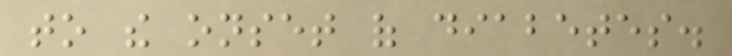to the onset of diabetes.
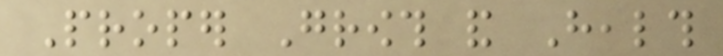Proper Growth and Health
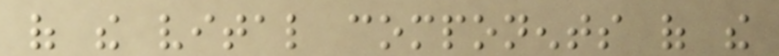of the vital components of the
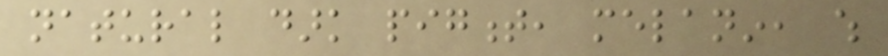natural dark pigment, melanin, which
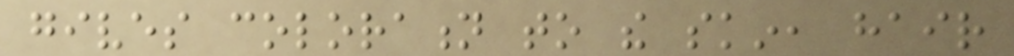gives coloration to the skin, hair
